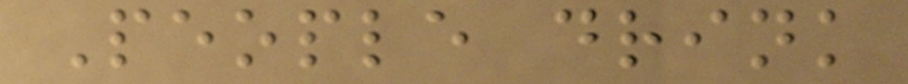People drink
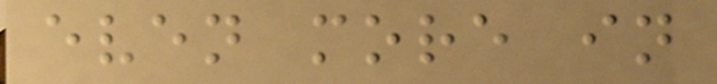even more in
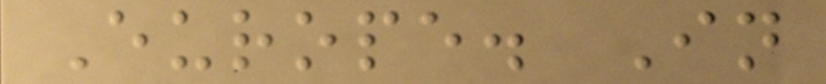Europe. In
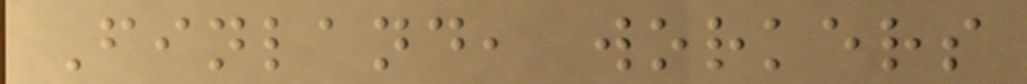Finland, workers
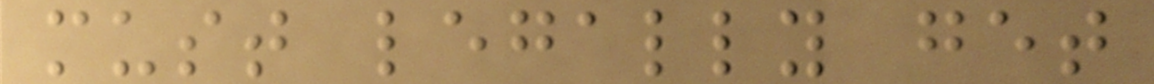must legally get
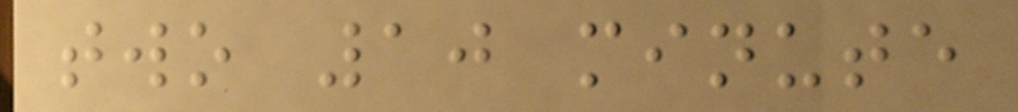two 10 minute
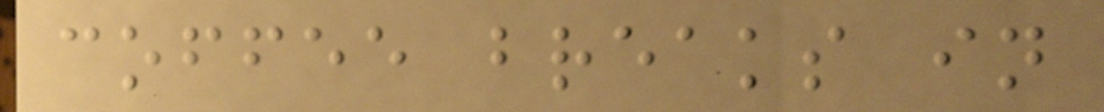coffee breaks in
